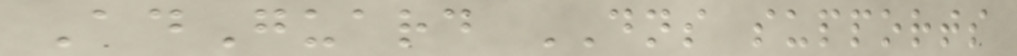AdGuard DNS supports
